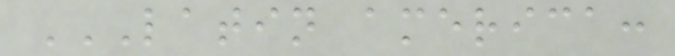LATIN AMERICA:
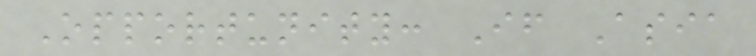Opportunity: If Asia
